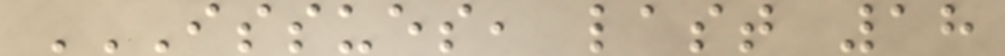ISSUES, LAST 18
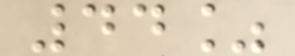44%
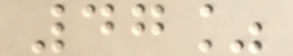47%
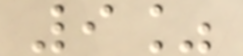9%
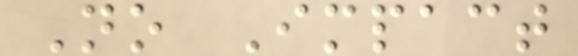No Impact
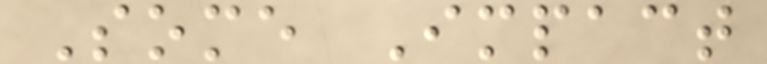Some Impact
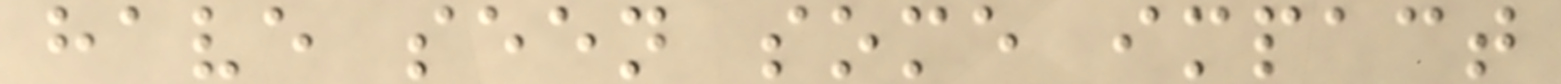have seen some impact
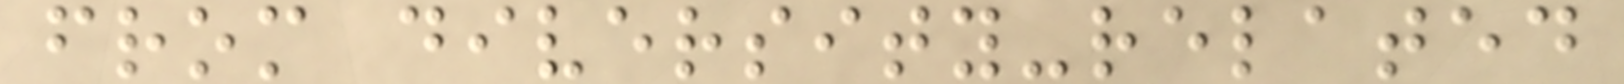from diversity-related
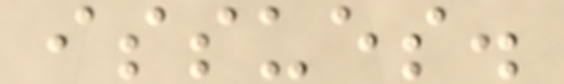issues.
